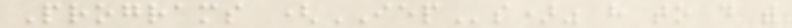Programs (IEPs)" have to do with
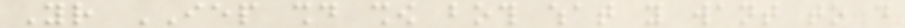Your IEP should show both what you want to do
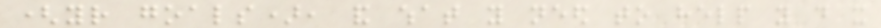(your goals), and what you need to help you do it
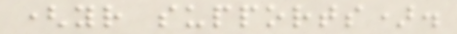(your supports).
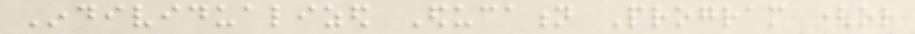Individualized Education Program (or
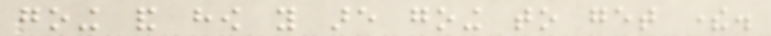going and how you are going to get there.
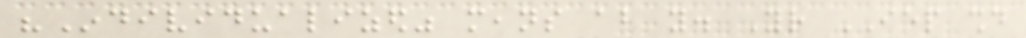"Individualized" means about you. Your IEP should
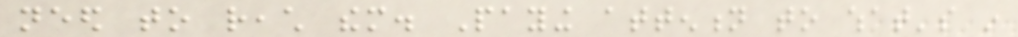need to reach them. Paying attention to what's in
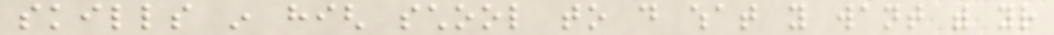skills in high school to do what you want with your
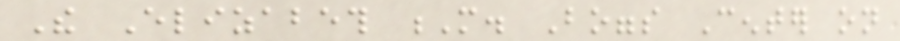The Elizabeth M. Boggs Center on
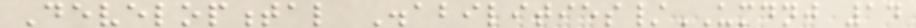Developmental Disabilities/UMDNJ 14
